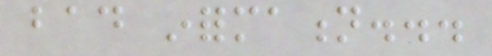bad information...
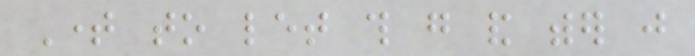Time to let this go and wither just
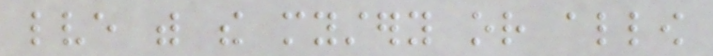lve with the mystery or allow
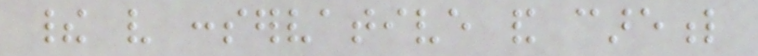their very conservative and careful
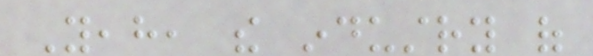Yeah, the industry of
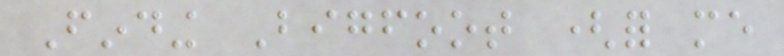Finding Bigfoot (for me
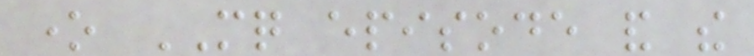one MQ episode and the
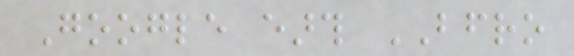Google earth BFRO
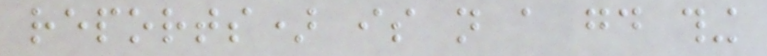reports) is not a good thing
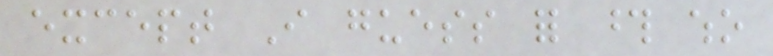except I guess for those who
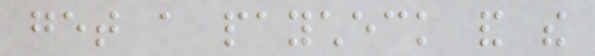get a paycheck and the
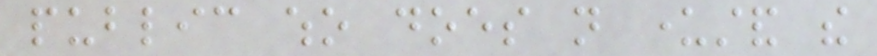public who does not understand the
